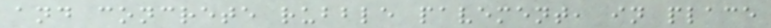and concrete rubble pavement, in place
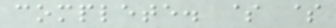complete. $ $
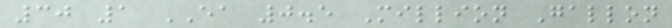30 1 EA 0.5 Million Gallon
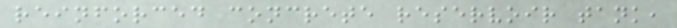reinforced concrete reservoir tank,
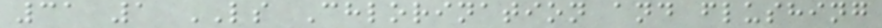31 1 LS Chlorination and flushing
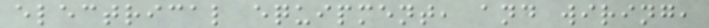electrical equipment, and wiring,
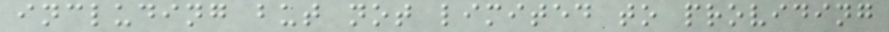including but not limited to providing
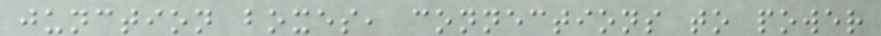junction boxes, connections to power
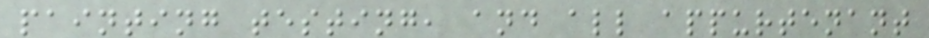painting testing, and all appurtenant
